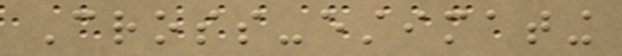Cross-estimating
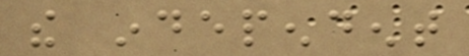the independent
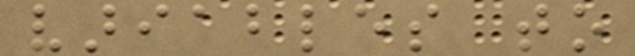variables to
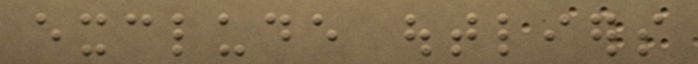exclude outliers
